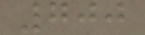700
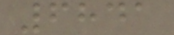6841
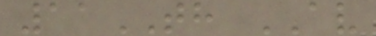11TH AV
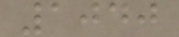1040
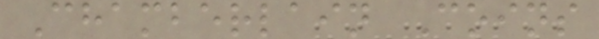Chamberlain Coins
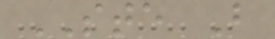STE B
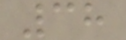38
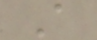A
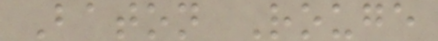Baton Rouge
